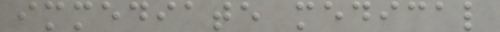immediate medical
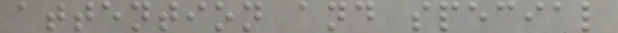attention and special
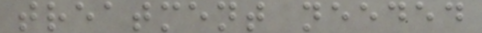treatment needed
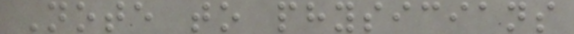Note to physicians
